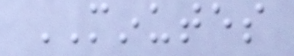MINUTES
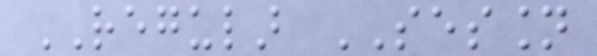REGULAR SESSION
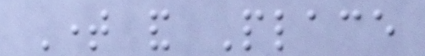Time and Place
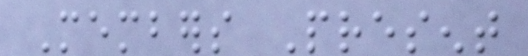Members Present
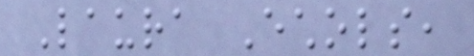Laura Echols,
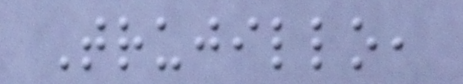Trujillo,
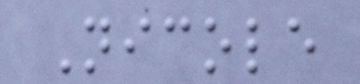Nicole
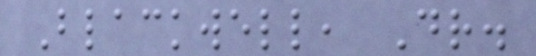Blackwell, Dr.
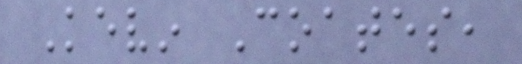Kevin Coates,
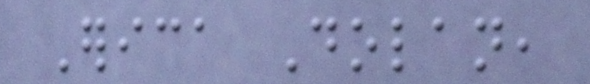Erica Dolan,
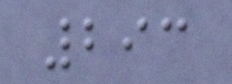293
